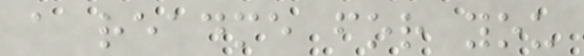a readme for you
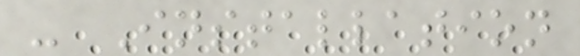- Installation
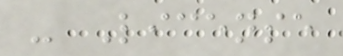- License
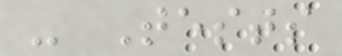- Tests
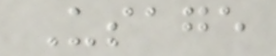Usage
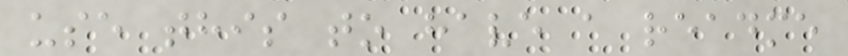use this to have a readme
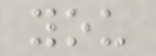you
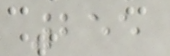255
